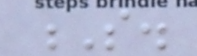S.
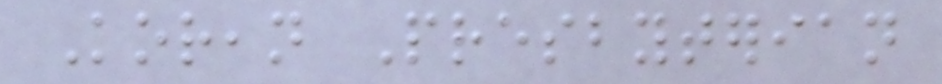Korean Presbyterian
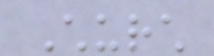Church
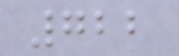722
